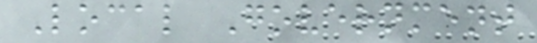Local Government
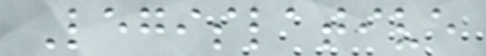Legislative
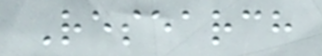Research
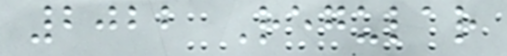2022 Regular
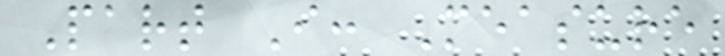Part I: Measure
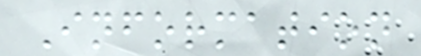Information
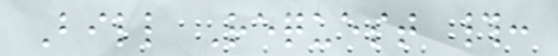Bill Request #:
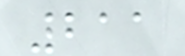211
